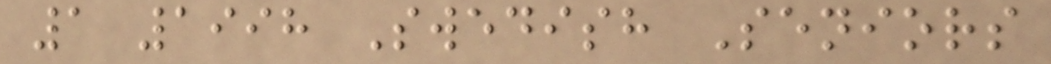1 1998 Swedish Seniors
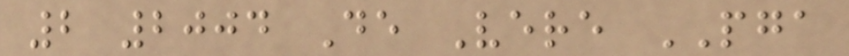2 2004 De Vere PGA
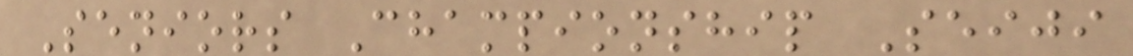Seniors Championship Seiji
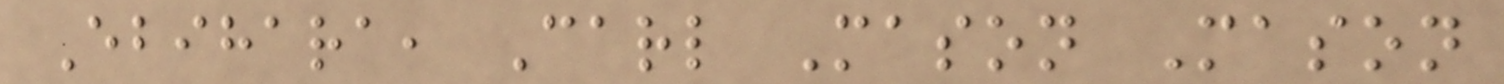Ebihara, Carl Mason Mason
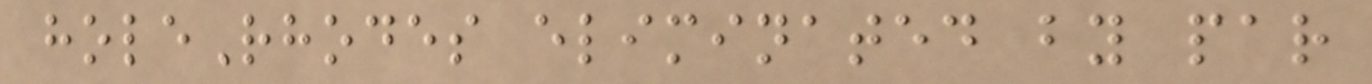holeRhodes eliminated by par
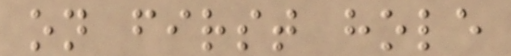on first hole
